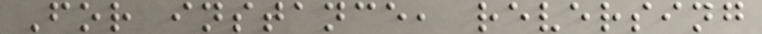For instance, reversing
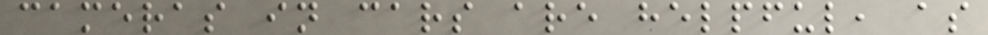cameras in cars are helpful, as
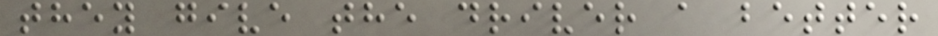they give the driver a better
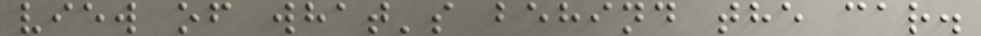view of what's behind the car.
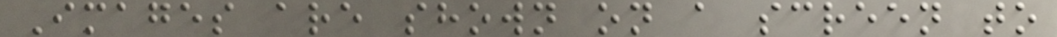Images are shown on a screen to
